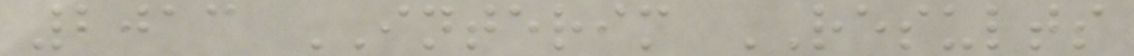2013 INTERIM RESULTS
